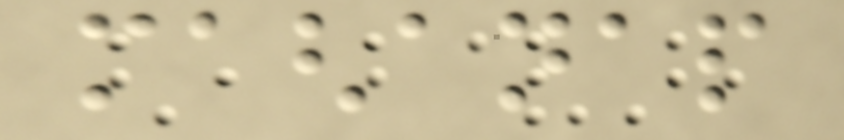maghanap
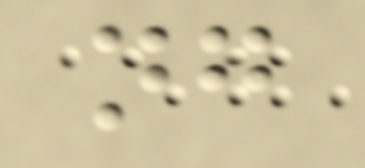ng
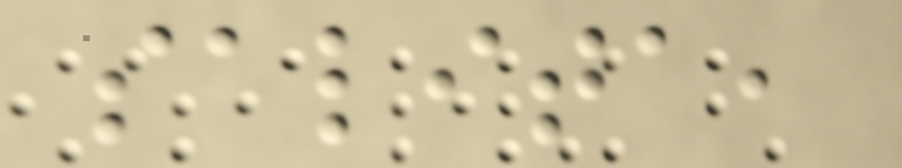salita,
